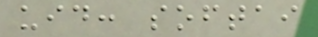uid: softai
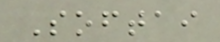Softai
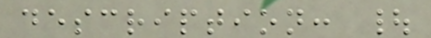description: |
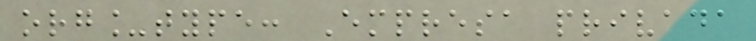org_type: Empresa privada
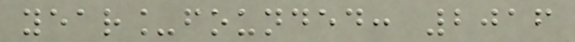year_founded: 2016
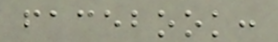facebook:
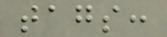tags:
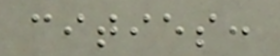cities:
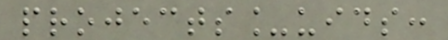projects_uids:
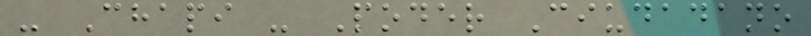- Chapi - Poder Ciudadano
